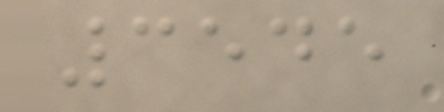3545
